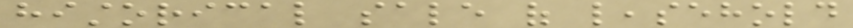historical sale of leasehold
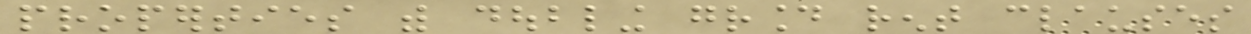properties with doubling ground rent clauses
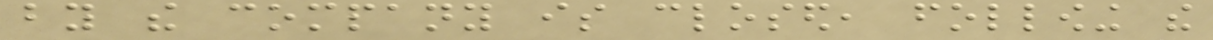by the company is closed, following the
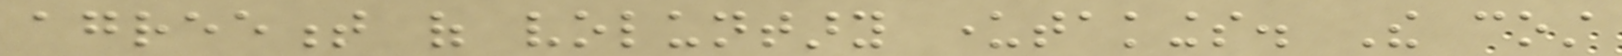agreement of voluntary undertakings. The cost
